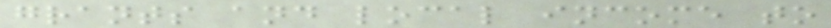grants and local income to
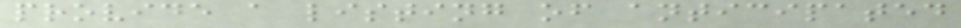provide a listing of anticipated
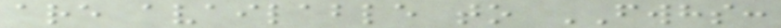are available to FWHS:
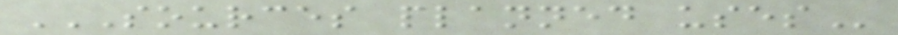SOURCES PLANNED USES
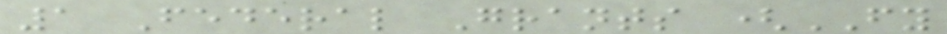1 Federal Grants (FY
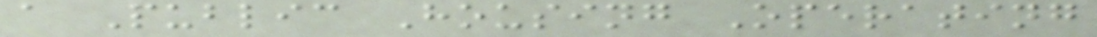a Public Housing Operating
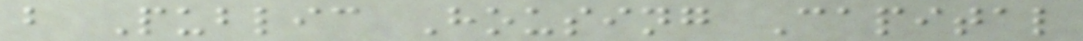b Public Housing Capital
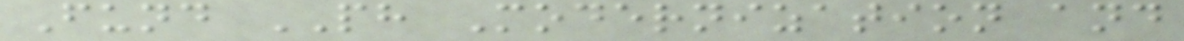Fund PH Modernization and
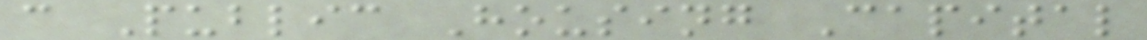c Public Housing Capital
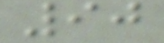90
